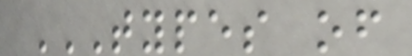TYPES OF
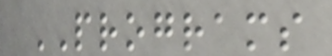PROGRAMS
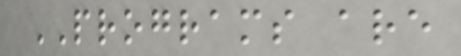PROGRAMS are
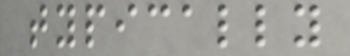typically
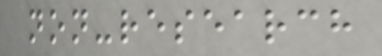non-research
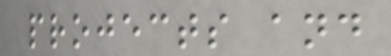projects and
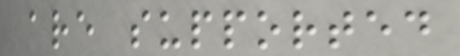are supported
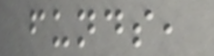funds,
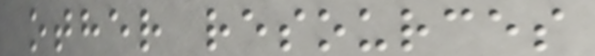other resources
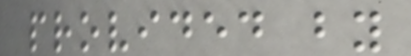provided by
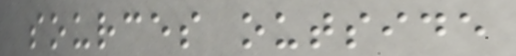sources outside
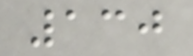130
